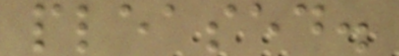pleased.
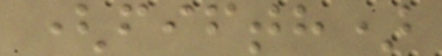(fifth)
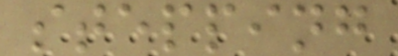stepping
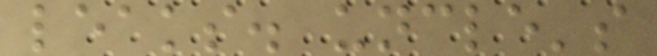leaks. uncle's
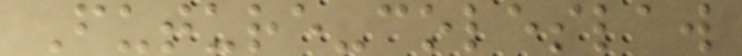Future-coleslaw
